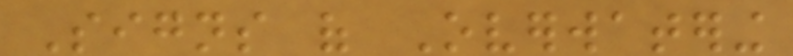Signs of Overwatering
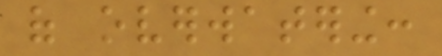of overwatering:
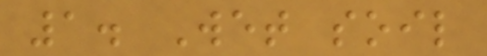1. Wet soil
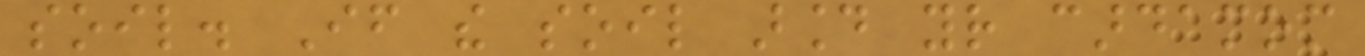soil. If the soil around your cardamom
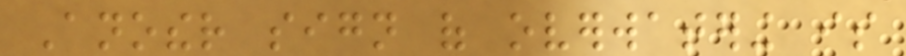Another sign of overwatering is
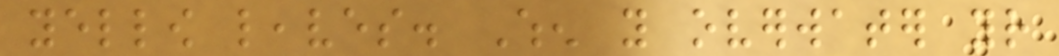yellow leaves. When you overwater your
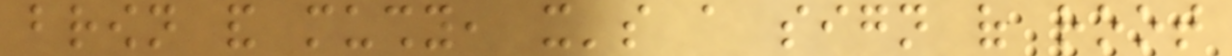brown and mushy, it's a sign of root
